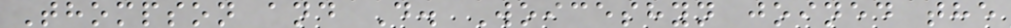Thompson and D. Woiceshyn joined the
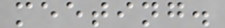meeting.
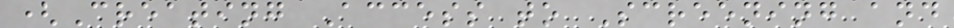(Creating Access to Screening and
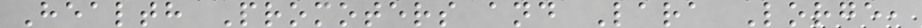Health Promoters and Lara Lorge,
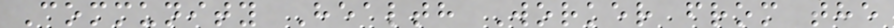Community Health Worker from the
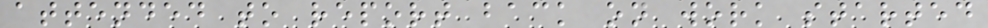attended to report back on work started
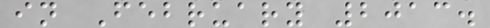in February 2013.
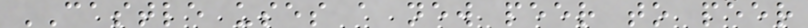CASTLE uses a new peer to peer
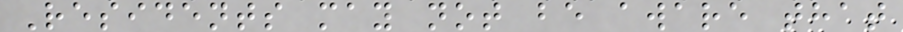Residents may not be aware that
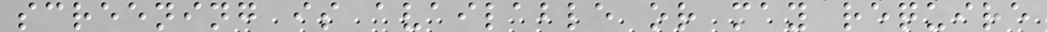screening is available or may require
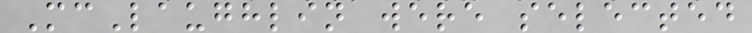McLaughlin were selected
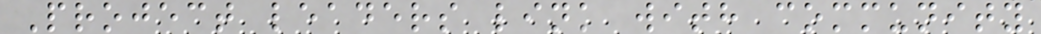Project leaders link with community
